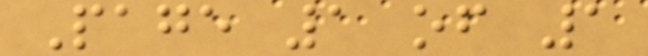Page 1 of 1
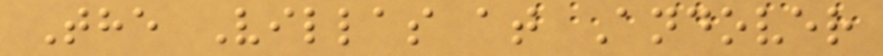The Villas at Andover
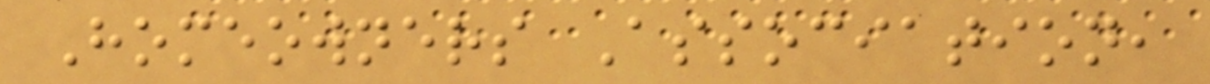Homeowners Association,
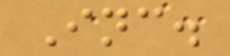Inc.
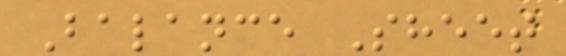Balance Sheet
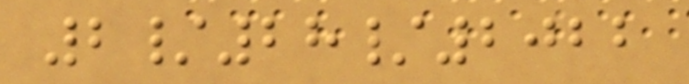2/28/2022
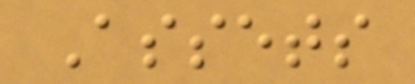Assets
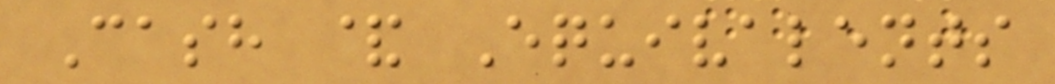Cash & Equivalents
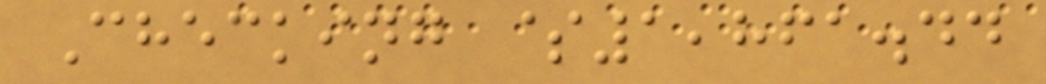Checking $1,861.44
